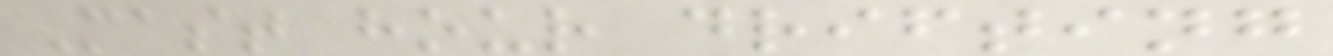Mast hour drifting
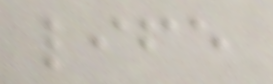life
